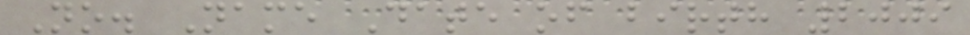No. Name Date of birth 2009
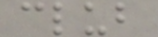club
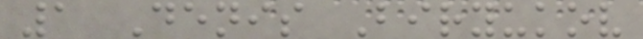1 Denis Biryukov
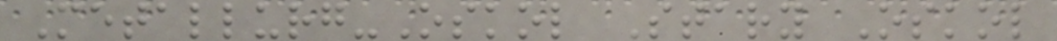Metallurg-Oskol Stary Oskol
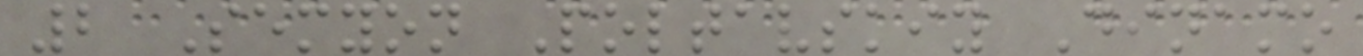2 Semyon Poltavskiy Dinamo
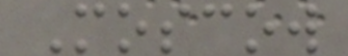Moscow
